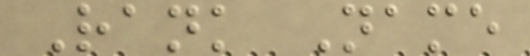Rank Name
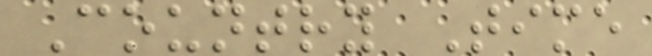Country Time
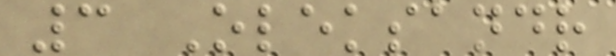3 Oleksandr
